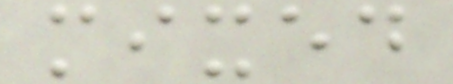mixed
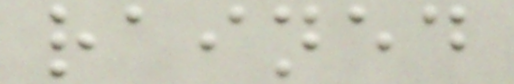rained
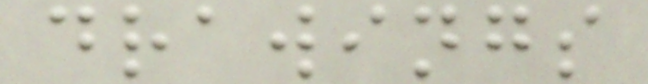drawings
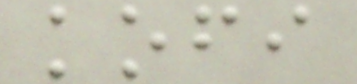kofi
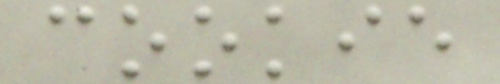cookie
